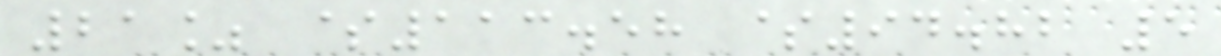21% $113.58 $94.82 5
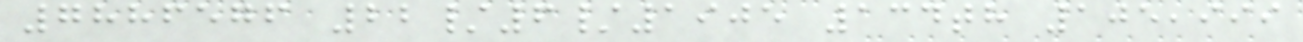7886576 22/6/1905 134th 105,999
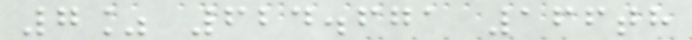7% 624.671 166th
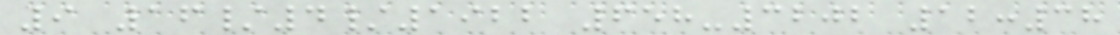9 16/4/1922 658-3202 12:38
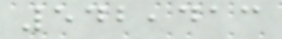542,413
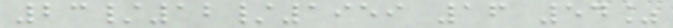23/12/1959 16 54%
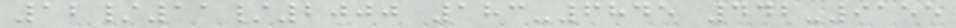12/11/2000 183-6845 442-9155
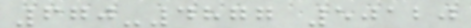670-4877 50120
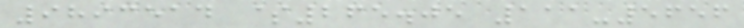9893514 $265.05 111-5656
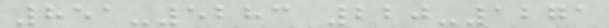851-5283 220-1271
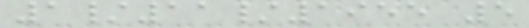1/11/1955 5
